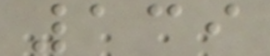139
